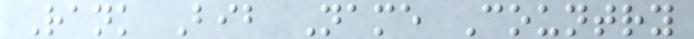Rank Bib Name Country
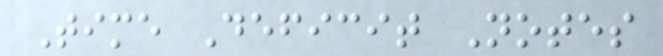Time Deficit Notes
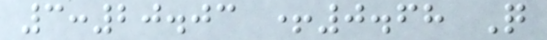3:20.03 +0.68 Q
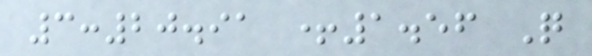3:20.91 +1.56 Q
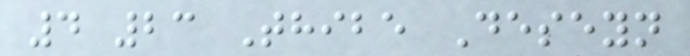4 23 Thibe Deseyn
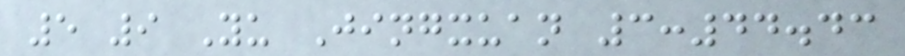5 9 Yu Jingxuan 3:44.43
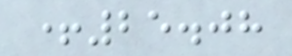+25.08
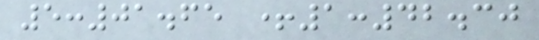5:01.65 +1:42.30
